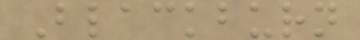Blackburn
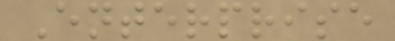Enterprise
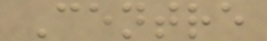Centre
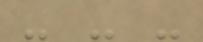- - -
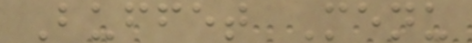Buffet Menu
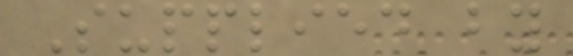Supplied by
